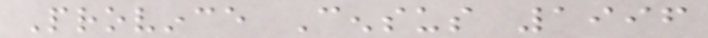Province Census 1996
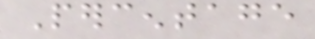Percentage
